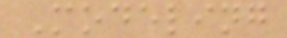Modeling
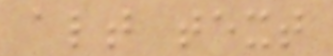alt text
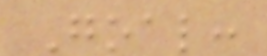Goal:
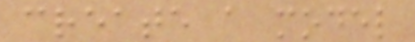create a model
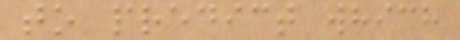to predict which
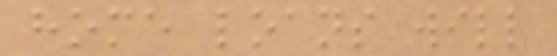home loans will
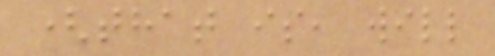(that is, will
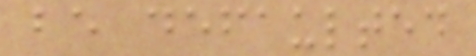be defaulted
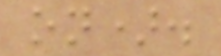on).
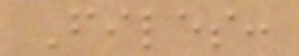Files:
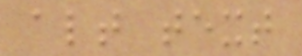alt text
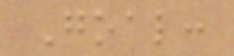Goal:
